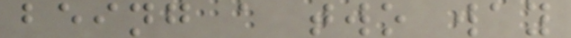being a two way
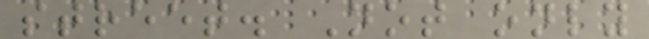street. Not only
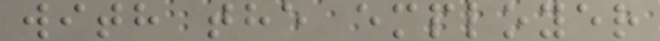with the employer
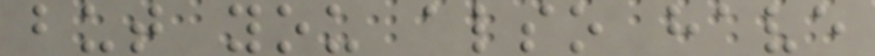but you also have
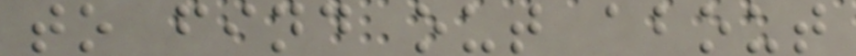to find out about
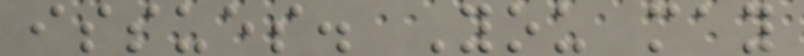issues. You may
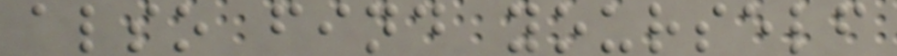also find yourself
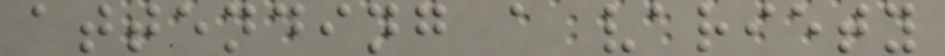attending a variety
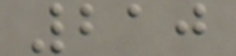210
